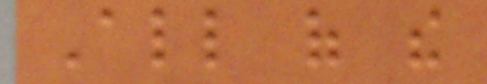All of the
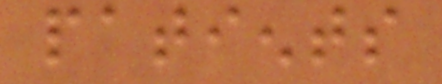patients
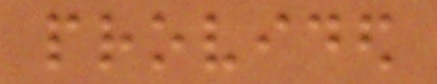provided
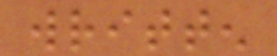written
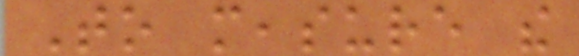To measure the
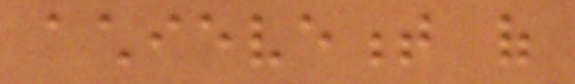achievement of
